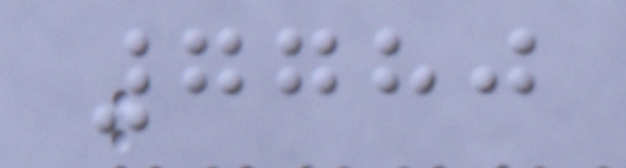7780
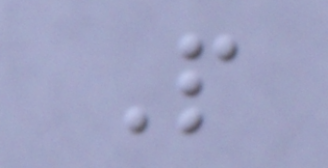P
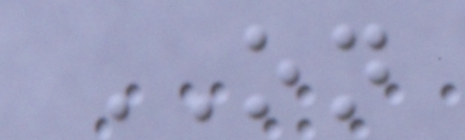ON
